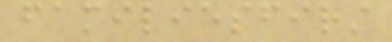familiesfirst
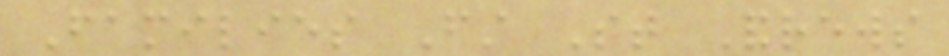Families First St Andrews
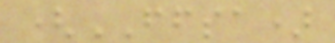(FFSA)
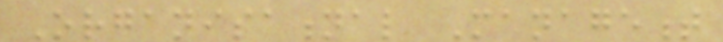Organisational Management
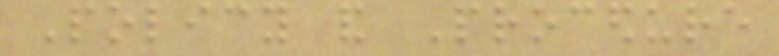Policy and Procedure
